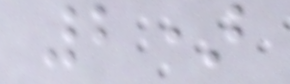2)
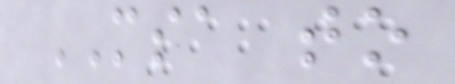MSA to
